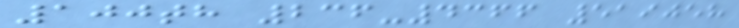100th 236-4366 519058
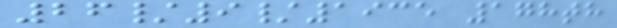26/9/1935 178th
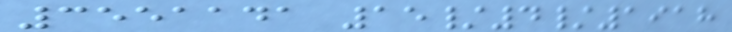3551141 15/4/1918
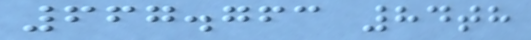667.763 84th
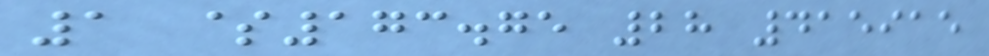1 $173.75 28 415915
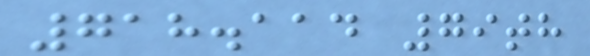718.114 79th
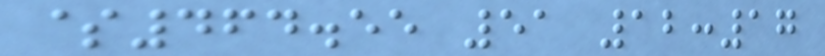$464.55 51 12:17
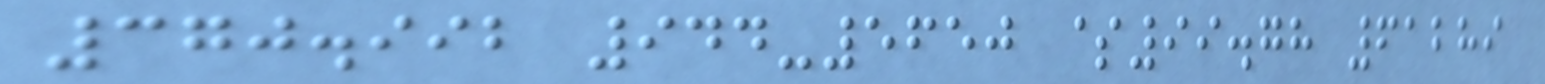370.992 944-5650 $99.78 61289
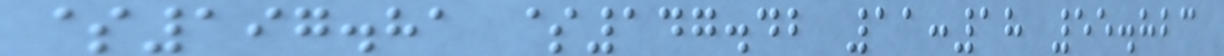$197.81 $147.42 11:18 55.823
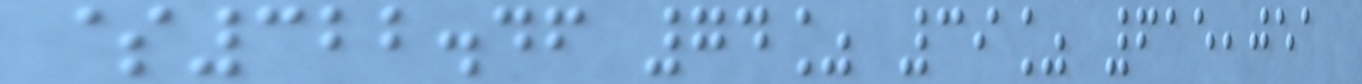$322.46 74% 39% 615,051
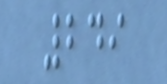249
